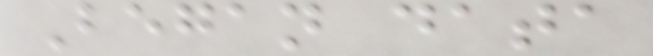Began data
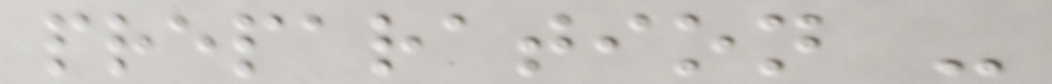preparation -
